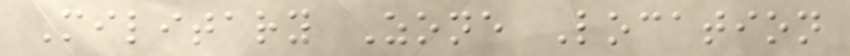Military Zone Location
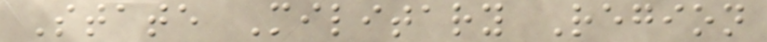State Military Region
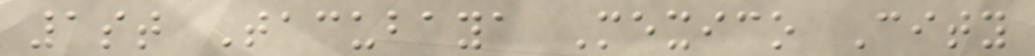1st Tacubaya Mexico City
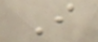I
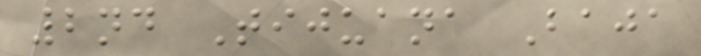2nd Tijuana Baja
